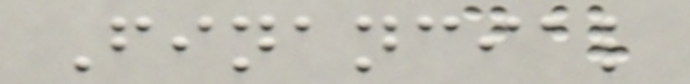Financial
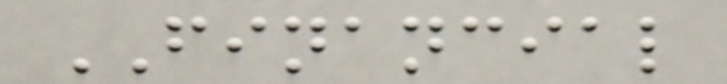FINANCIAL
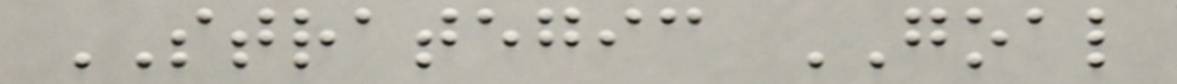STRATEGIC GOAL
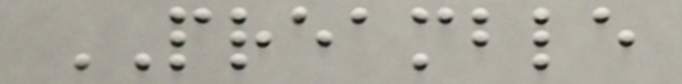PREAMBLE
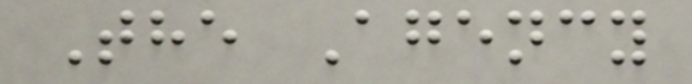The Agency
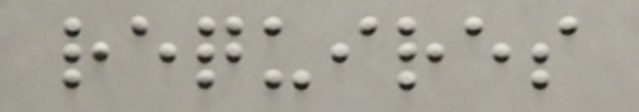requires
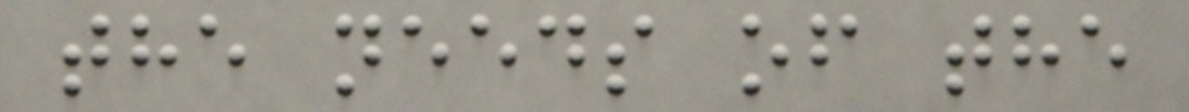the needs of the
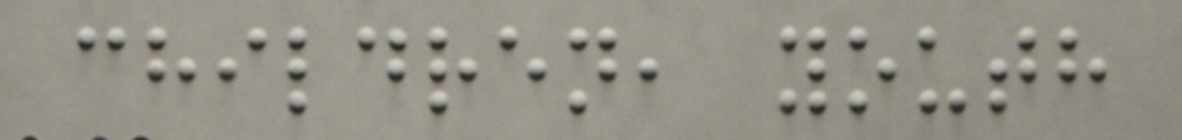children, youth
